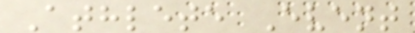Athlete Event
